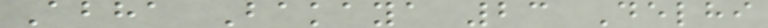Abha Bakaya 23 Delhi
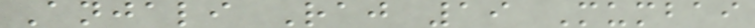Anjali Raj 19 Mumbai
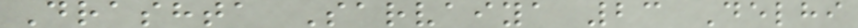Drashta Sarvaiya 23 Delhi
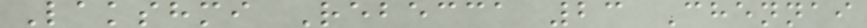Lakshmi Rebecca 23 Chennai
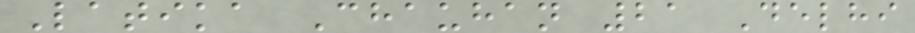Latika Chauhan 21 Delhi
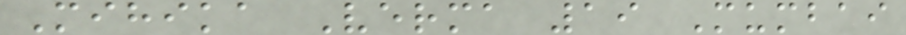Mihika Verma 19 Mumbai
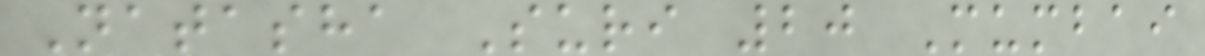Natasha Suri 20 Mumbai
